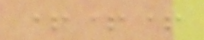+++
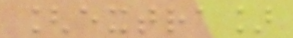[extra]
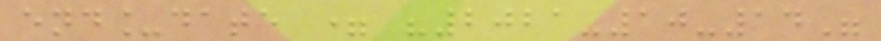end_date = "2021-10-14"
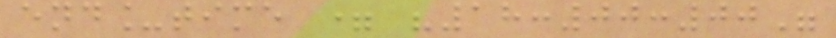end_time = "18:00:00"
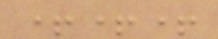+++
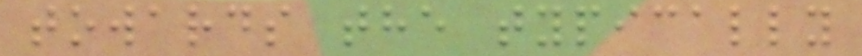towards the typically
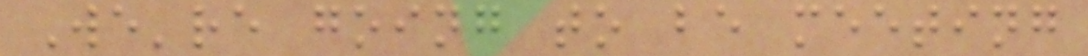We're going to be meeting
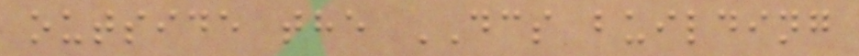outside the DCS building
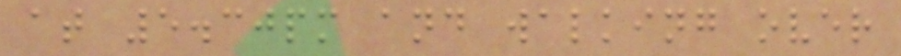at 5.30pm and walking over
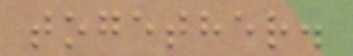together.
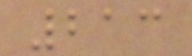213
